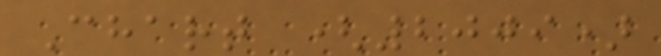Chart (2009)
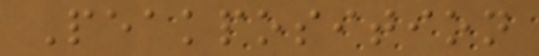Peakposition
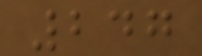247
